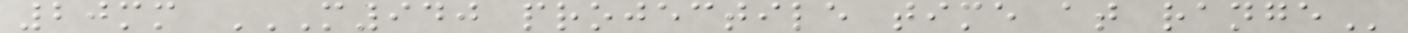20mm M940 PROJECTILE TIME AT RANGE
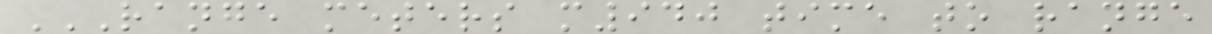RANGE METERS M940 TIME TO RANGE
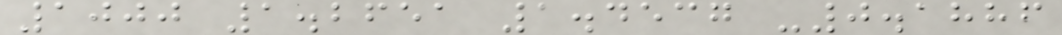1000 1.2651 1.4537 -0.1886
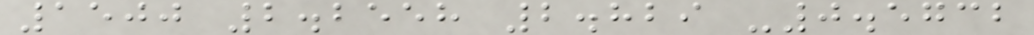1500 2.2558 2.829 -0.5732
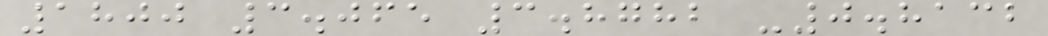1800 3.065 3.8782 -0.8132
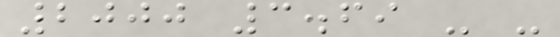2000 3.69 - -
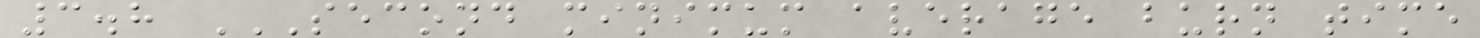3.8 SECOND MINIMUM AVERAGE BURN TIME
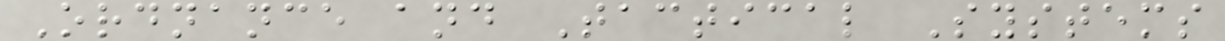Ordnance and Tactical Systems
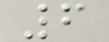6
